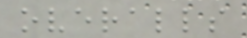overalls
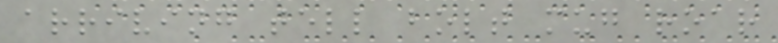arriving tell bolt mug roar
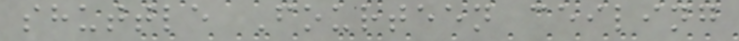shuttle Fourteen ceiling
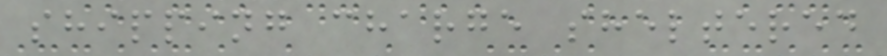shipping charge sheltered
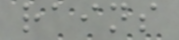rains
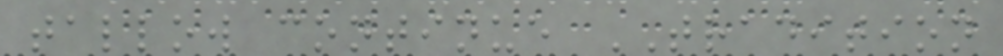tallow continue TRADITION
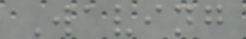Waving
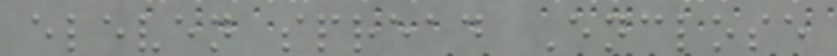eleven spread Enclose
